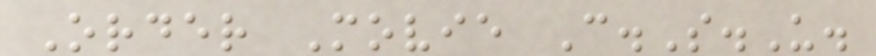Order Movie C.S.U.
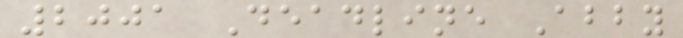2001 Deadline Abby
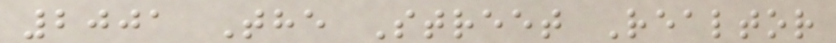2001 The Street Realtor
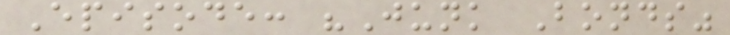Episode: "Junk Bonds"
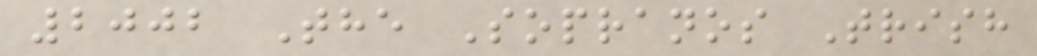2002 The Sopranos Trish
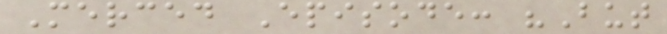Merced Episode: "But
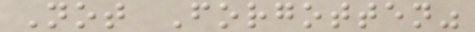Not Forgotten"
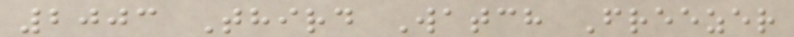2003 Third Watch Freezer
